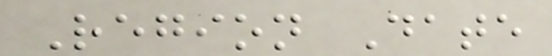Region Date
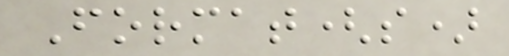Format(s)
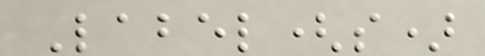Label(s)
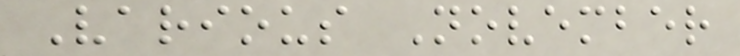Various November
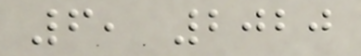6, 2020
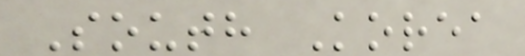South Korea
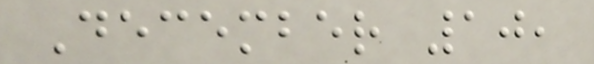December 10,
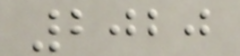2020
